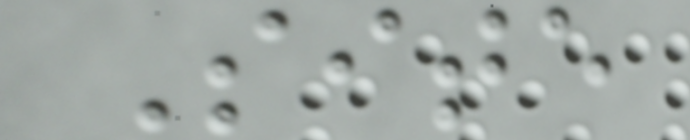Site
